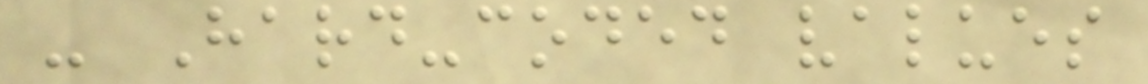- Hard-coded values
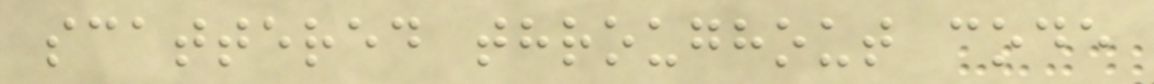scattered throughout code
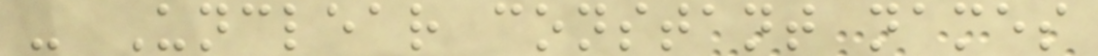- Unclear constant names
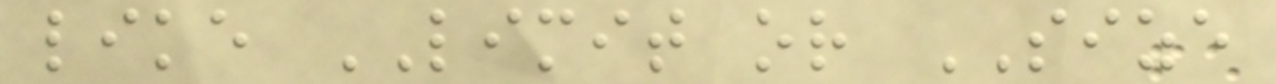like LIMIT or SIZE
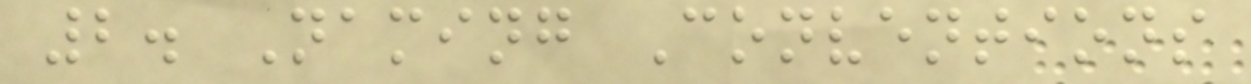2. Naming Conventions
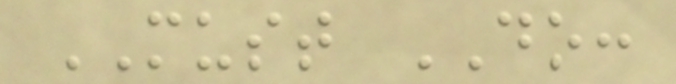MUST DO:
